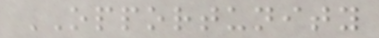OPPORTUNITY
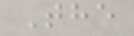The
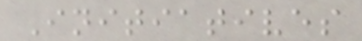Initiatives
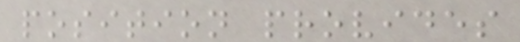position provides
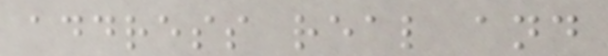address real and
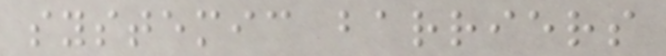systemic barriers
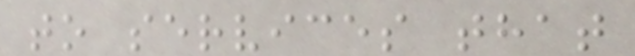to services that
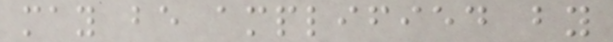may be amplified by
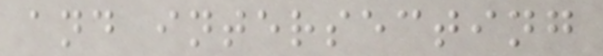and intersecting
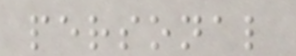personal
